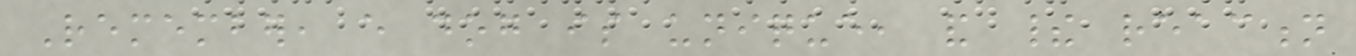Remember, every dog is unique, and their reaction
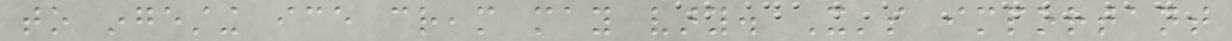to ingesting ice cream may vary. It's important
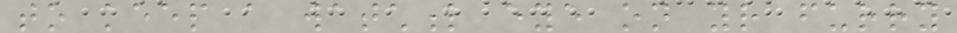to keep a watchful eye on your furry
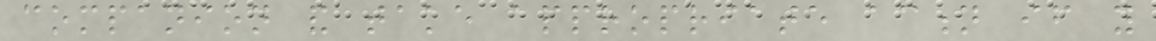companion and take appropriate action if you
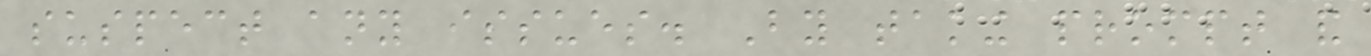suspect any issues. By taking prompt and
